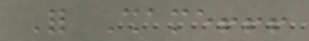For Shame!!!
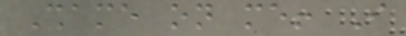Shame on me! I
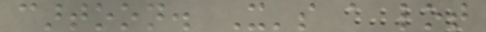cartoon. It's a lot
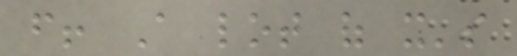from! A lot of it's
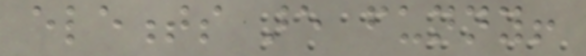elements are funny!
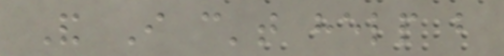And I can't help but
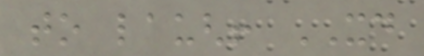to laugh! XD
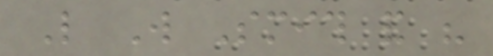Like Will Smith and his
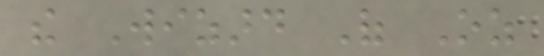the Wizard Of Oz
